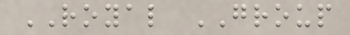ROYAL GROUP
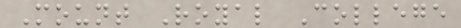Mount Royal College
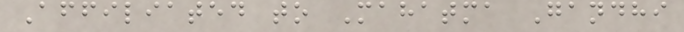Affiliated to Mahatma Gandhi
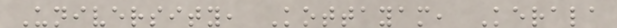University, Kottayam, Kerala
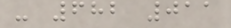- 682 011
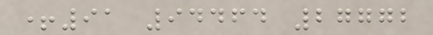+91 94464 27772
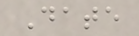Date
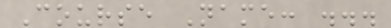Course Name: ...
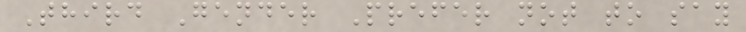Third Gender Prefer not to say
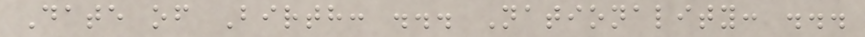Date of Birth: ... Nationality: ...
